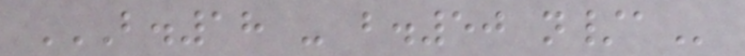B.18 - B.50 N/A
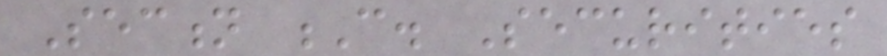Section C. Securities
